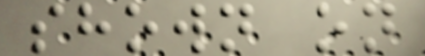shown on
